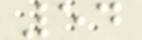54
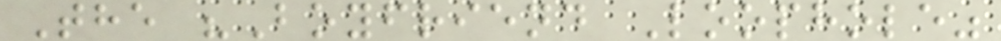The "Boyfriend Loophole"
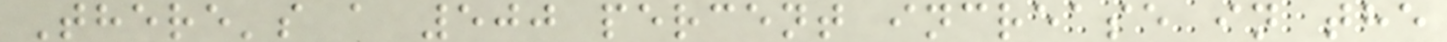There's a 500 percent increase in the
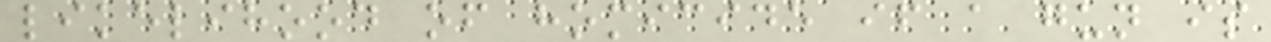likelihood of homicide if a gun is
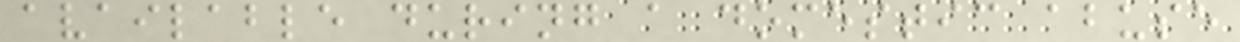available during a domestic abuse
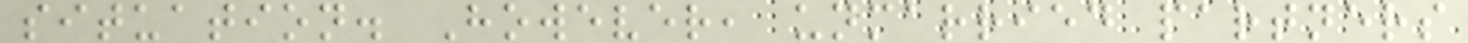situation. However, unmarried partners
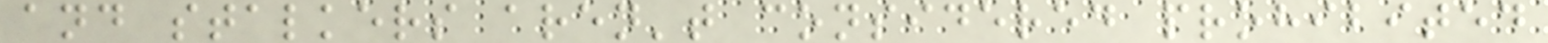and stalkers aren't considered prohibited
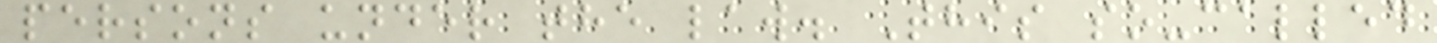persons under the law. This so-called
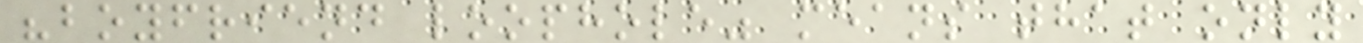"boyfriend loophole" means that only
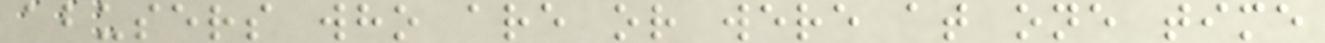abusers who are or were at one time
